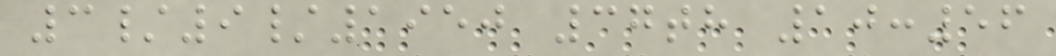3/9/1950 37th 10:56
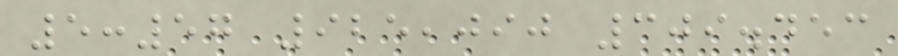5:57 925,090 309.453
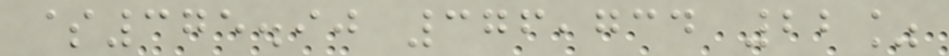$375.90 376,734 22%
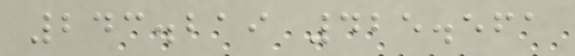243.219 425.561
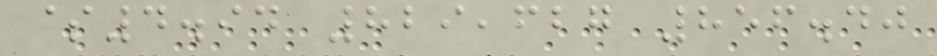$4.94 829,627 856.40
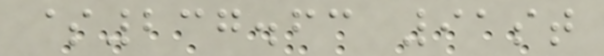$237.63 91st
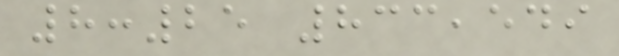8:25 833,549
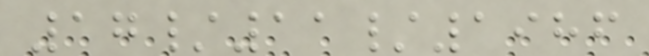17/11/1986
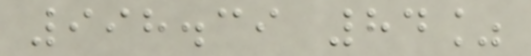998.39 84%
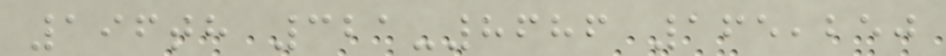196th 321-8686 165,250
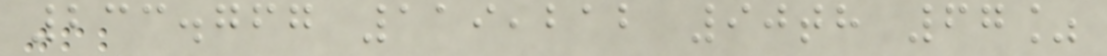233.767 119,212 90th 67%
